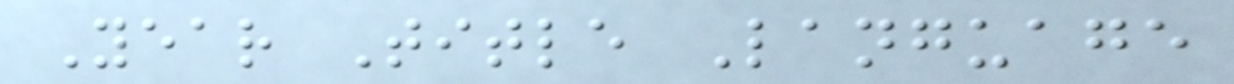Year Title Language
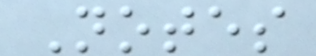Notes
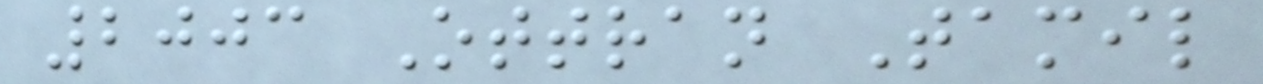2003 Ottran Tamil
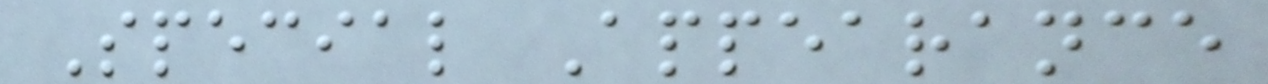Special Appearance
